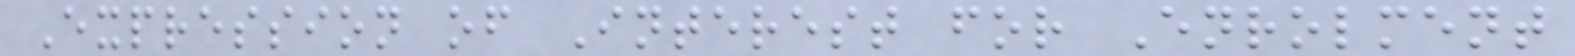Expression of Interest for Enrolment
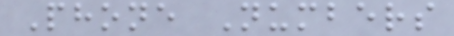Phone Numbers
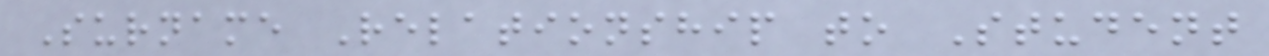Surname Relationship to Student
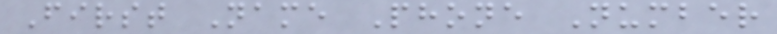First Name Phone Number
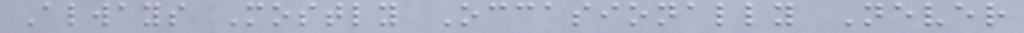Always Mostly Occasionally Never
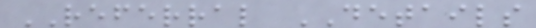REFERRAL DETAILS
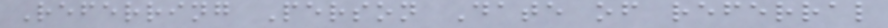Referring Person Date of referral
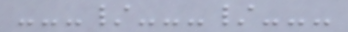---/---/---
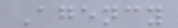Agency
